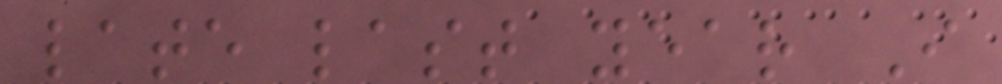late last year I
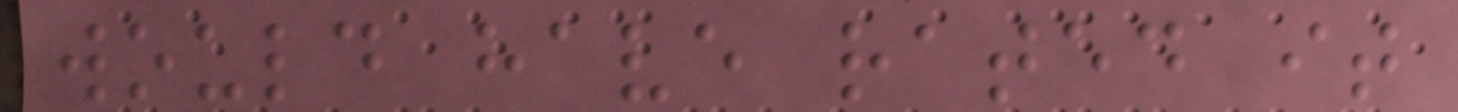would have rated it
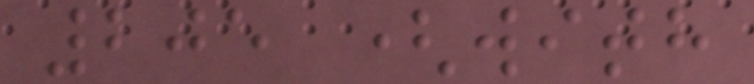205 (with
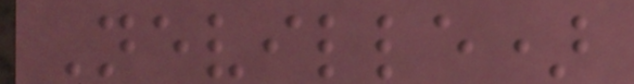Neville)
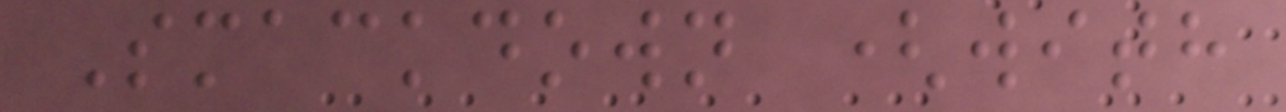Smackdown (with
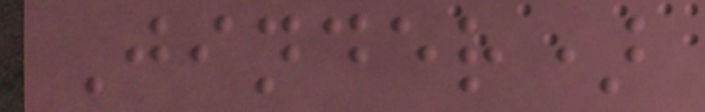Jinder)
